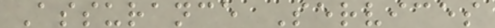Assurance Services
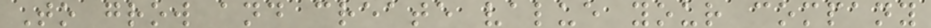To grow and create value your company
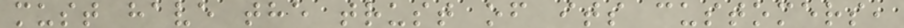must have the trust of its customers,
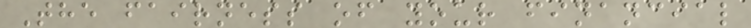The fairness of your financial
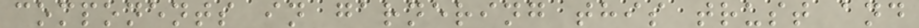components in garnering this trust and
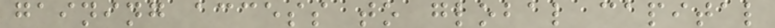gaining access to global capital
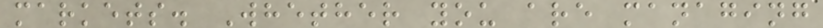markets. Whether you are managing
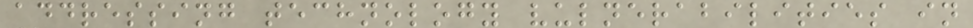addressing technology vulnerabilities in
